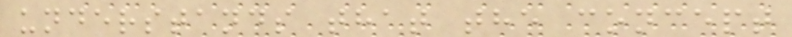understands that the concept
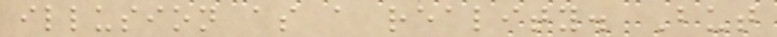illusion as a reality. But
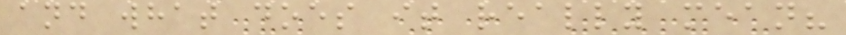and what does it really mean?
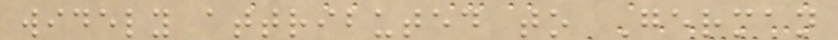widely attributed to German
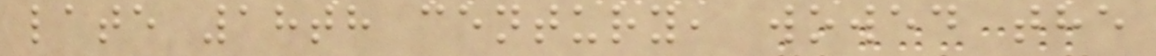late 18th century, wowed the
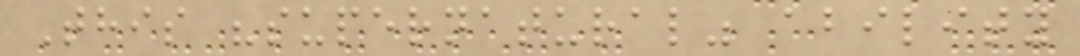This "supernatural" ability
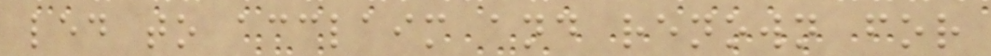led to acclaim and renown for
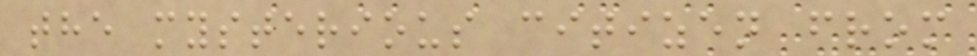the mysterious citizen from
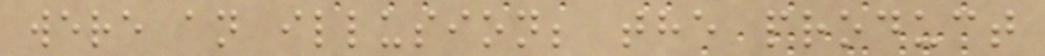were an illusion; the product
